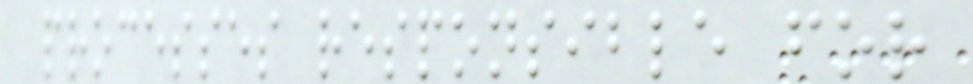processes responsible for
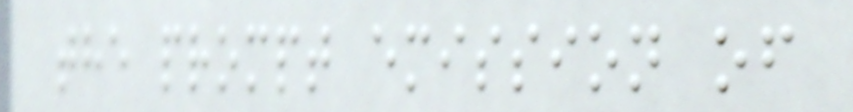the prompt emission of
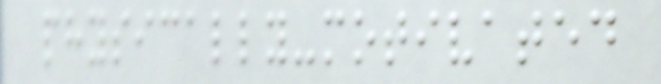physically-motivated
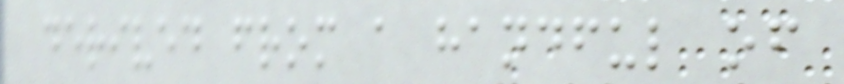derived from a handful of
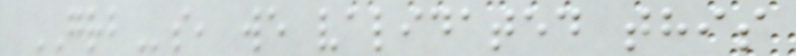GRBs, we validated this
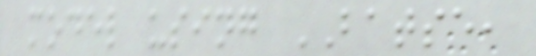model using BATSE,
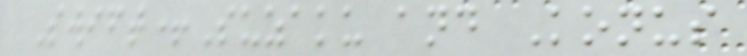Swift+Suzaku and Konus
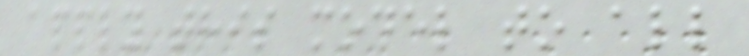apply this model to all
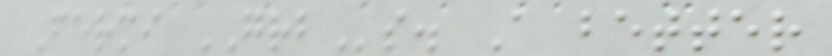Fermi GRBs. A better
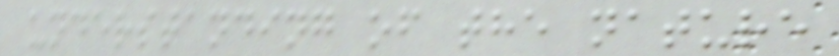understanding of the nature
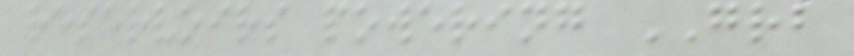reservoirs powering GRB
